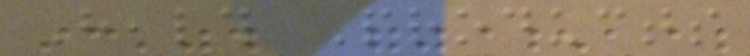Health Products
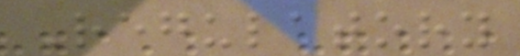Regulatory
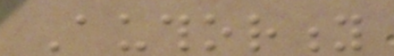Authority
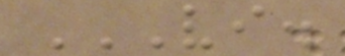VI.
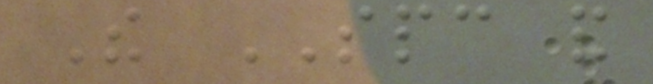The SPC and
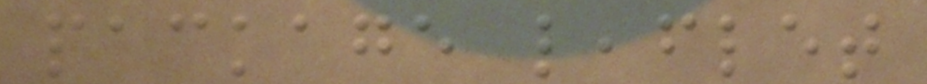package leaflet
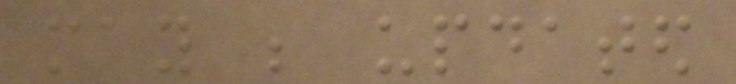may be updated
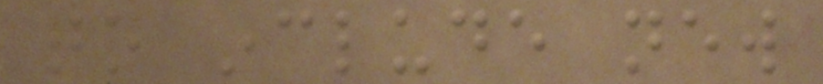to include new
